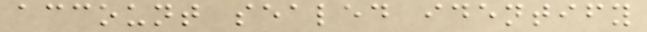account sealed identify
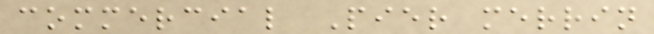commercial Pier merrin
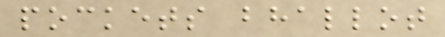pockets bhallot
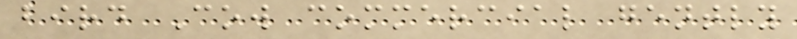bird Cow commercial gently
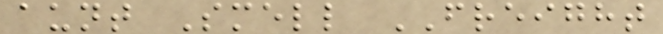aunt Smell FREIGHT
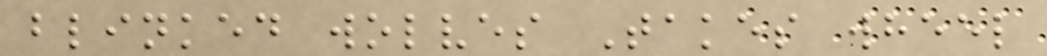blinked wolves Takes wheel
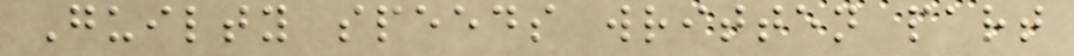Guilty speeds written part
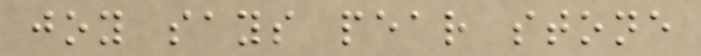joy says pear stone
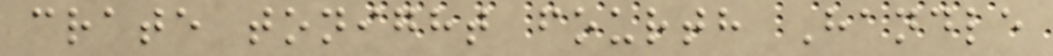crate tonight fourth Handle
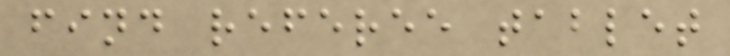find referee tablet
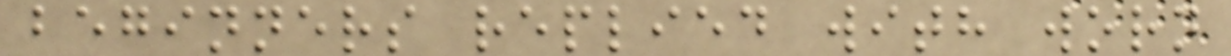beginners replied with worn
